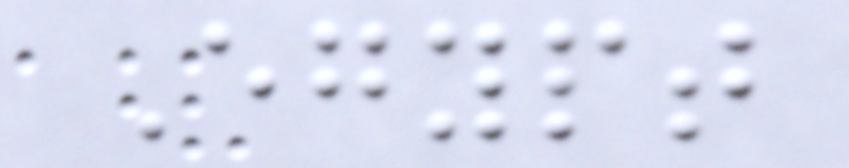Egypt
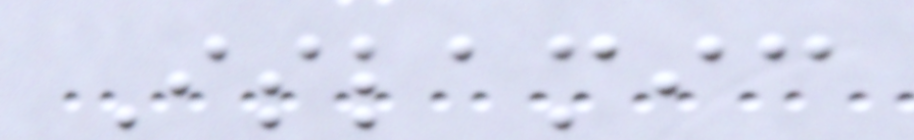Islamic
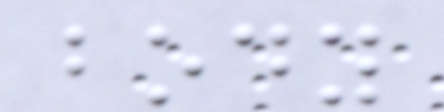body
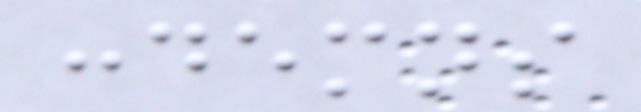condemns
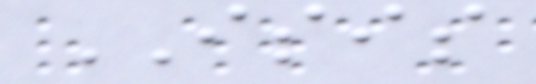ISIS
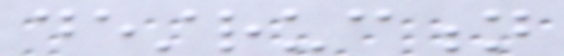destruction
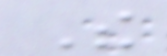The
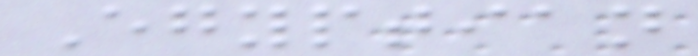Egyptian
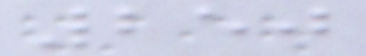250
